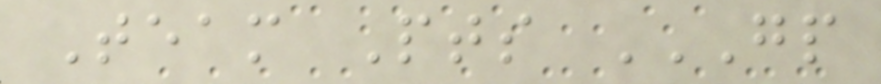Team Pts GP
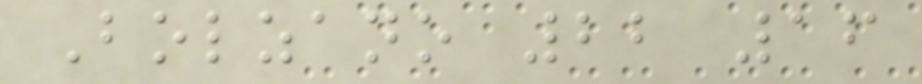Bolzano 22 16
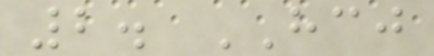2. HCJ
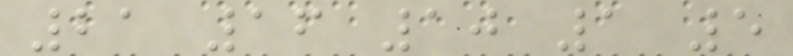21 16 10 1 5
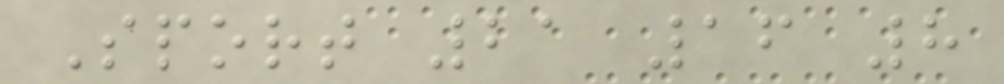Sport 21 16 8
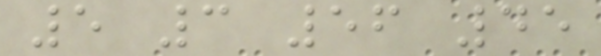5 3 56 45
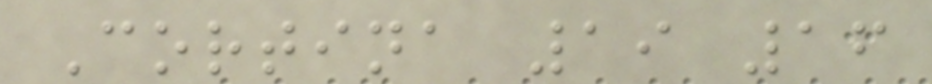Cortina 19 16
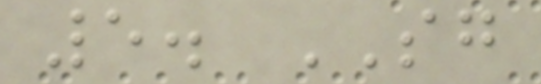5. SG
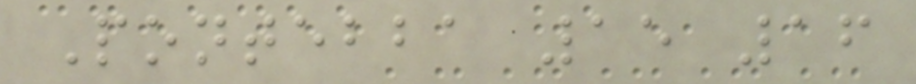Pontebba 15 16
